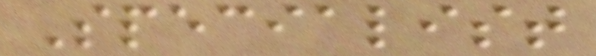Specialist
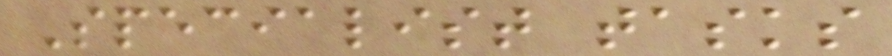Specialist tasks
